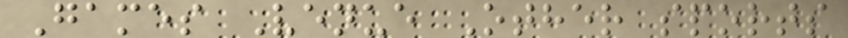Games Venue Other sports
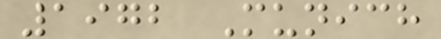1972 Munich
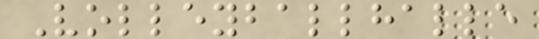Volleyballhalle
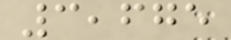3,675
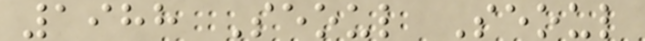1988 Seoul Seoul
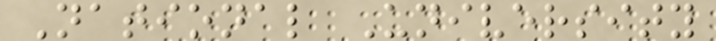National University
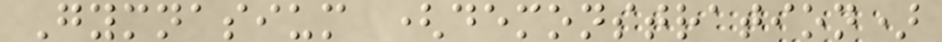Gymnasium (demonstration)
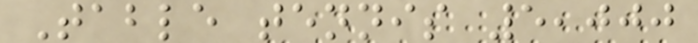Table tennis 5,000
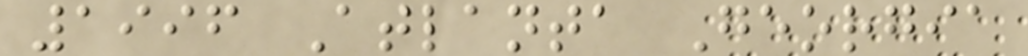1996 Atlanta Georgia
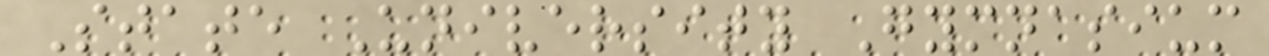State University Gymnasium
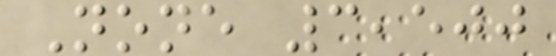None 3,500
